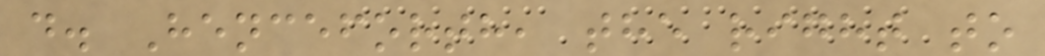d. Henceforth, the right to
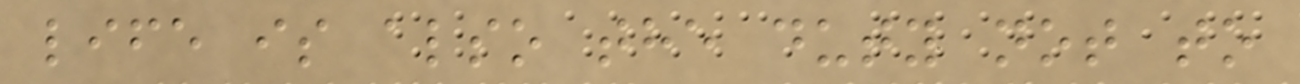life is also the duty not to
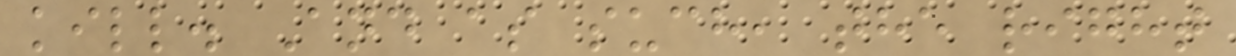kill. And as such, the right
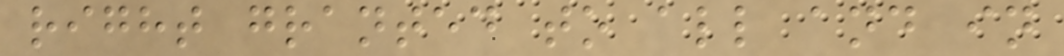right granted to all and in
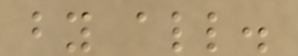by all.
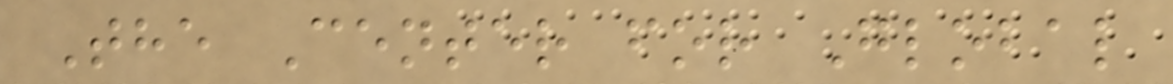The Center for Global
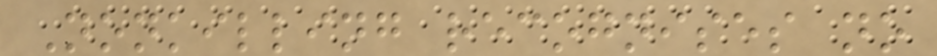Nonkilling recognises no
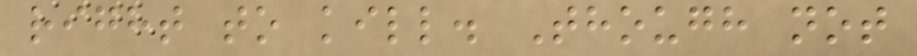right to kill. Though not
